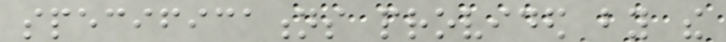specifications provided by the
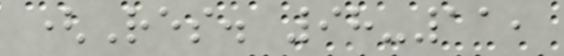(Res. 98-11,
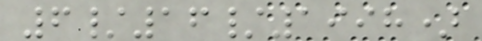6/16/1998)
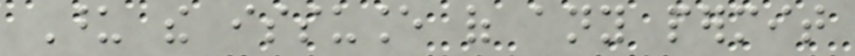Upon the issuance of any permit
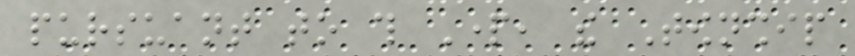pursuant to this Part, the Township
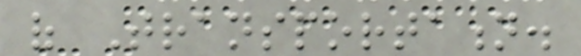of Transportation.
